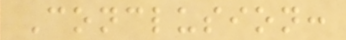Conclusion:
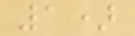1)
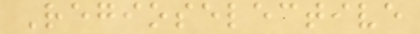Regioselective
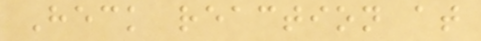Heck reaction at
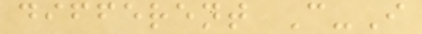different C-I
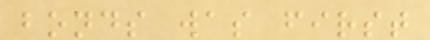bonds was first
